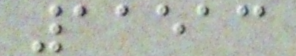11513
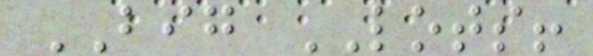BIG LOTS!
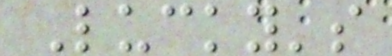Lucky's
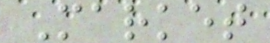Market
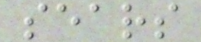sears
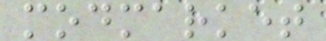modmarket
